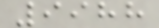9988
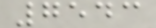7543
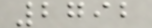2792
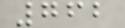762
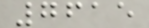7615
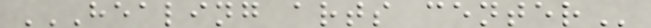HEALING ARTS CENTER
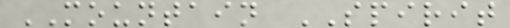MOUNTAIN SPIRIT
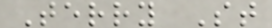Terry St
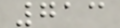713
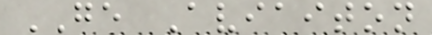GE Aviaiton
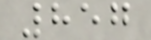857
